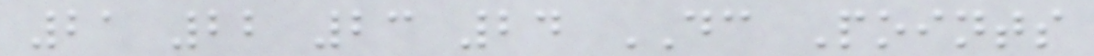21 22 23 24 DC Points
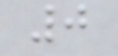0
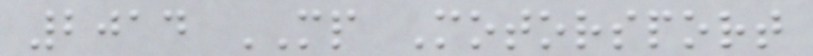2014 MP Motorsport
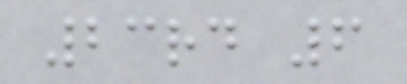23rd 6
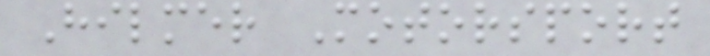Hilmer Motorsport
